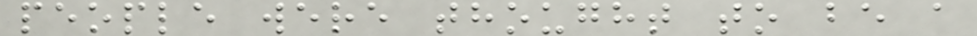people were thought to be a
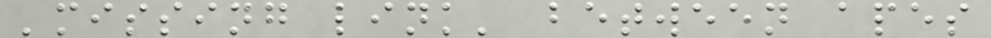'missing link' between apes
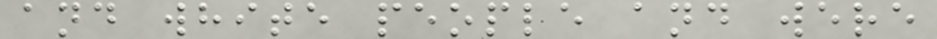and white people and were
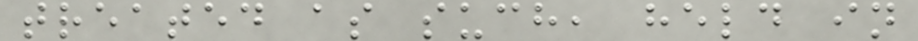treated as such, held in
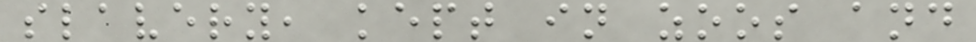slavery, kept in zoos and
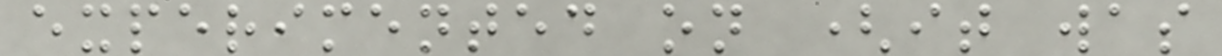experimented on (it was
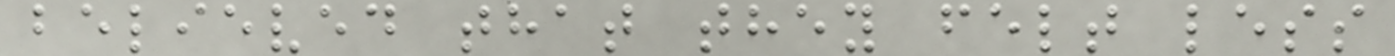believed that they felt less
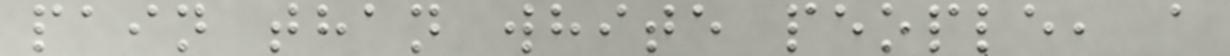pain than white people, a
